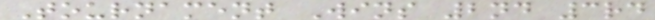Tournament Wins 2nd 3rd
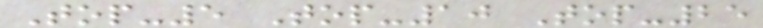Top-5 Top-10 Top-25
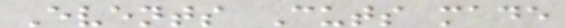Events Cuts made
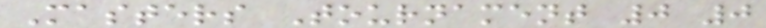Masters Tournament 0 0
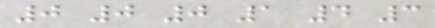0 0 0 1 4 3
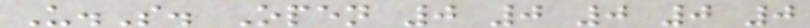U.S. Open 0 0 0 0 0
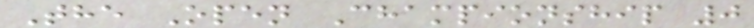The Open Championship 0
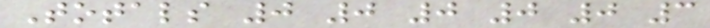Totals 0 0 0 0 0 3
